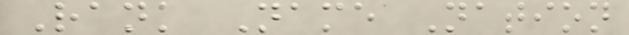Rank Name Nation
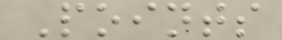Points
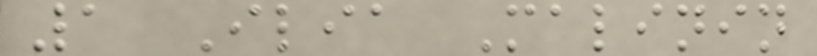1 Ilia Malinin
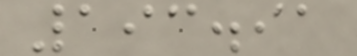193.91
